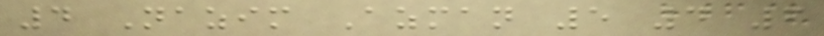4 Nazim Azman 5 4 6
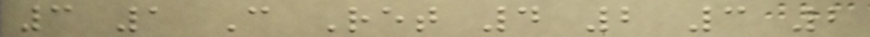3 1 C Ret 4 2 3 2
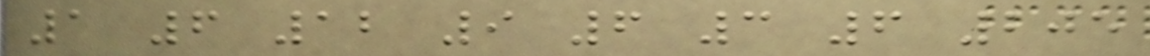1 6 12 9 6 3 6 205
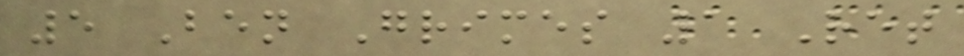5 Ben Grimes 1 Ret
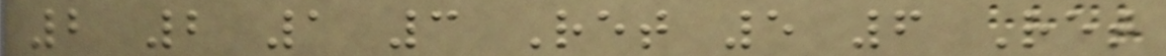2 2 1 3 Ret 5 6 Ret
